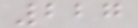227
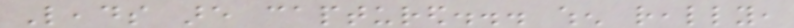Leads are captured... when really,
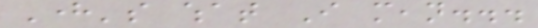Here's what I mean...
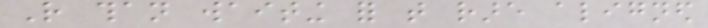Rather than waiting for that rare aligned
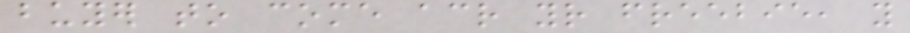buyer to come across your freebie, you
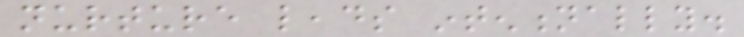nurture leads intentionally.
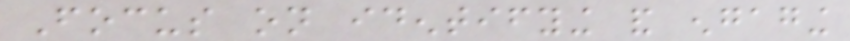Focus on identifying and engaging
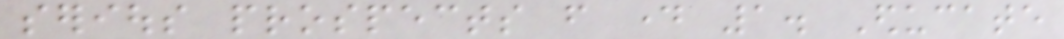serious prospects from day 1. Educate
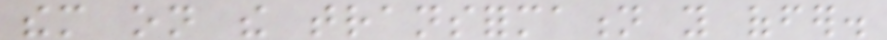them on the transformation you offer.
